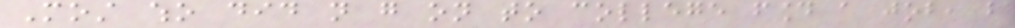Most who did not go on to college found a job, but
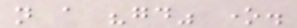not a "good" one.
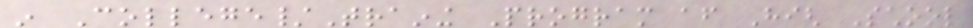in College/Training Program after High School
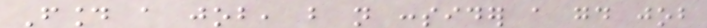Found a job, but not consider a good job
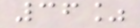36%
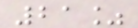21%
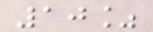10%
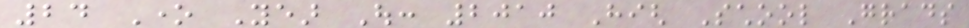24 One Year Out: 2010 High School Grads
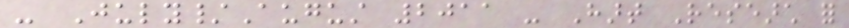- July/August 2011 - Hart Research for
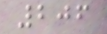206
